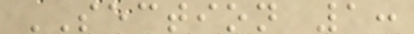SECTION 1:
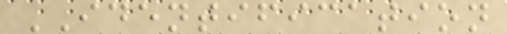IDENTIFICATION
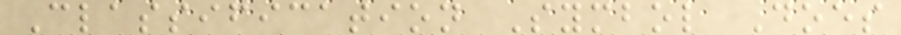Classification Symbol Does
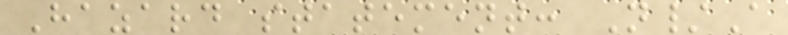Hazard statement: N/A
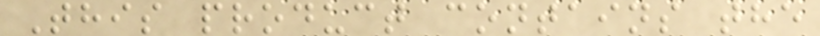This product contains the
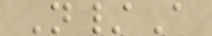N/A
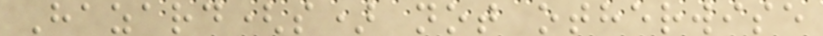Hazard(s) not otherwise
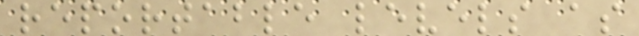reportable levels as
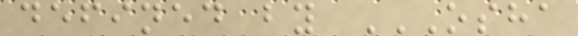defined by OSHA
